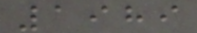1989
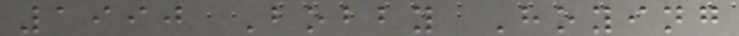1990 Bobby Hoying
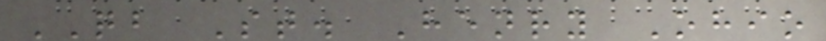QB St. Henry Ohio
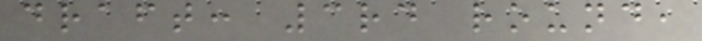draft: 3rd round,
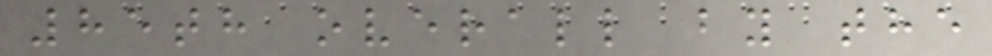85th overall by the
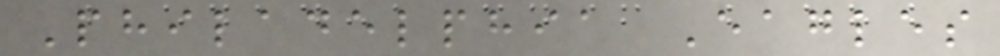Philadelphia Eagles
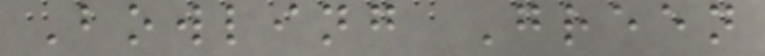Bowling Green
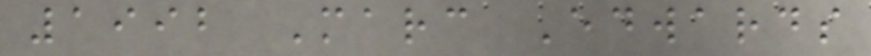1992 Marc Edwards
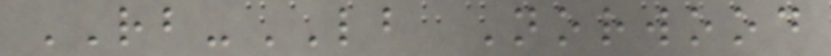RB-LB Norwood
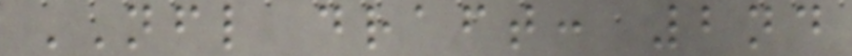NFL draft: 2nd
